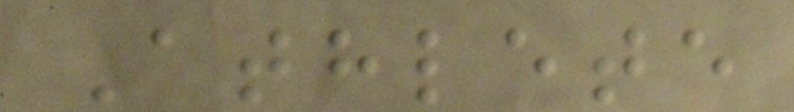Athlete
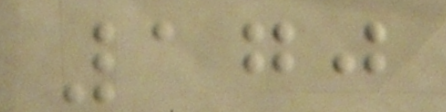170
